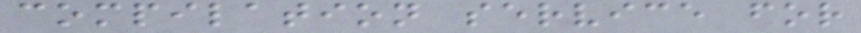compilation service for
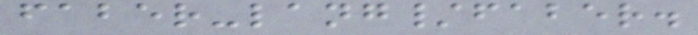faber-lang/faber.
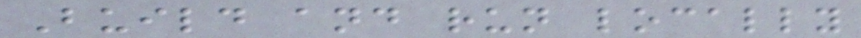Build and run locally
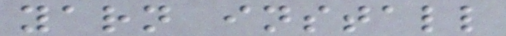yarn install
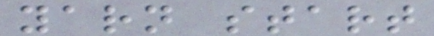yarn start
